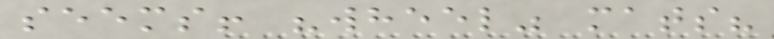seems! "wheel" mats?
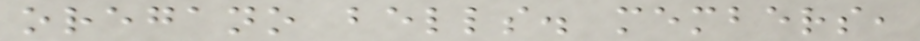oregano bells. members,
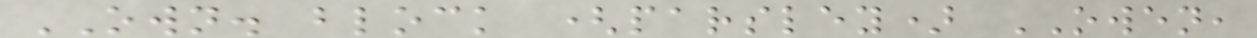OWN. block (parsley) OWEN,
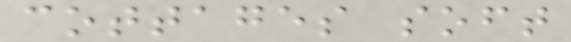cottages soft
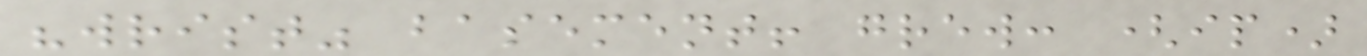"wrist" basement! grew: (ip)
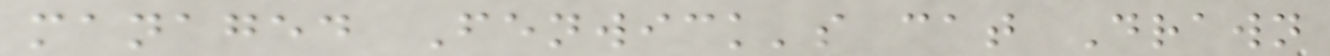managed Fenwick's cat Drawn
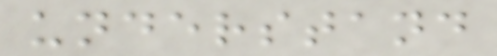understand
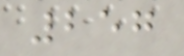257
